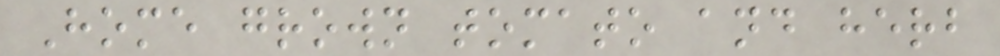Home grown tomato and herb
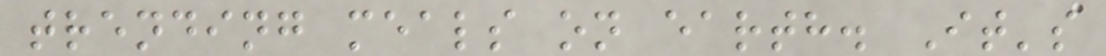trending meals on earth. It's
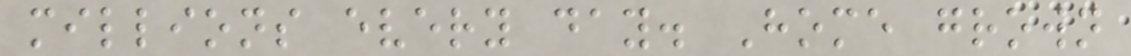millions every day. Home grown
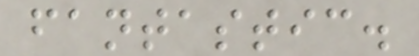fantastic.
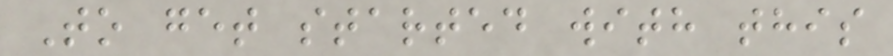To get started with this
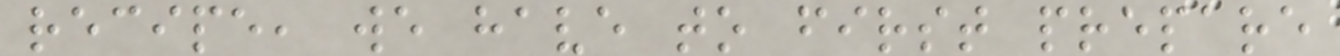recipe, we have to first prepare
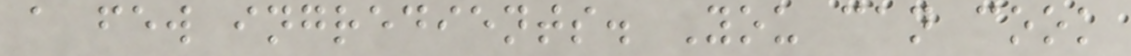a few ingredients. You can cook
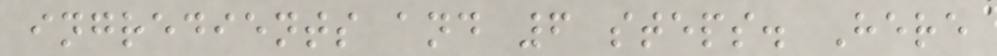ingredients and 6 steps. Here
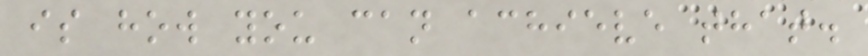is how you can achieve that.
